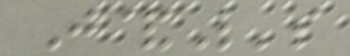J&L's
